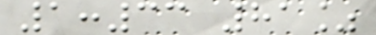1:33 81%
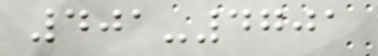401-4701
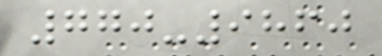770-9860
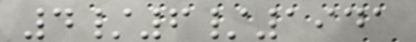4/6/1941
